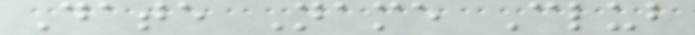Date Name Club
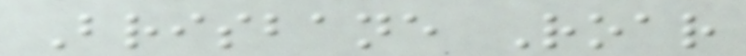Brisbane Roar
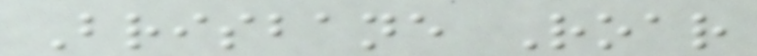Brisbane Roar
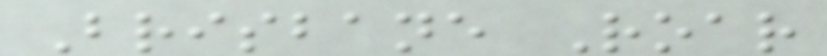Brisbane Roar
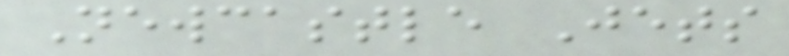Newcastle Jets
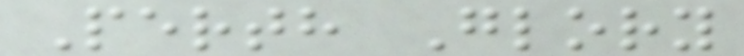Perth Glory
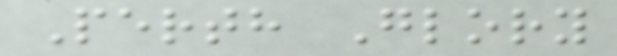Perth Glory
